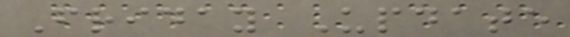Friday Update
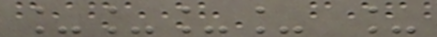____ _
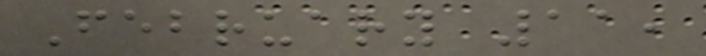February 11,
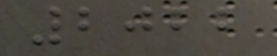2022
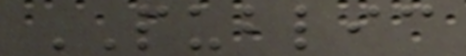PUBLIC
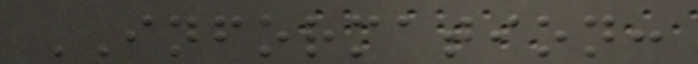INFORMATION:
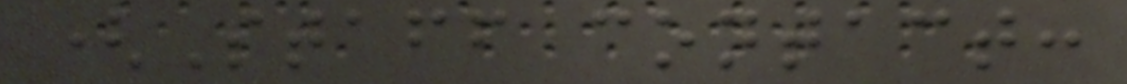(Staff contact:
